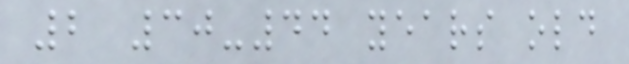2 30-44 years old
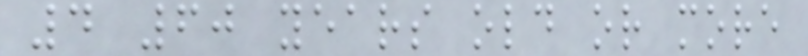4 60 years old or more
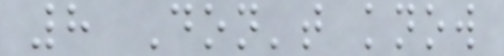8 Don't know
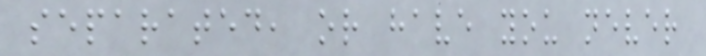separated, or have you never
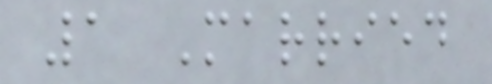1 Married
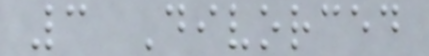3 Divorced
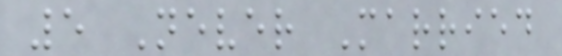5 Never Married
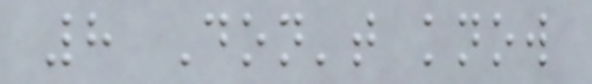8 Don't know
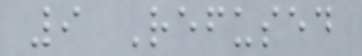9 Refused
